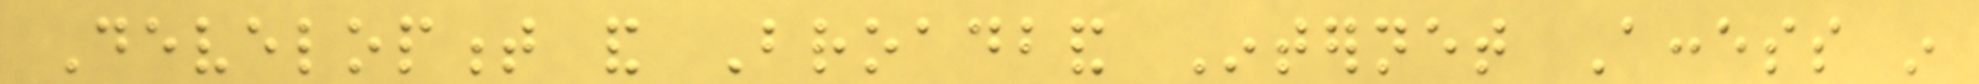Development and Broadband Internet Access in
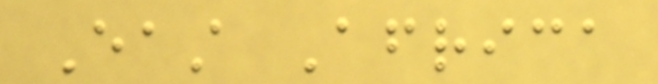East Africa
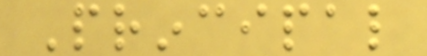Principal
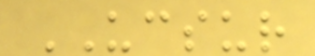UCSUR
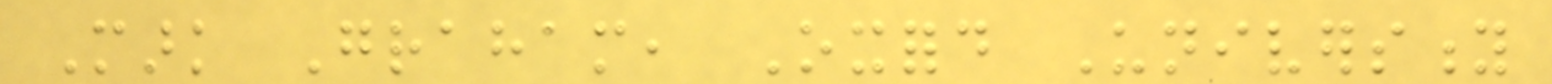Mark Graham, Oxford University
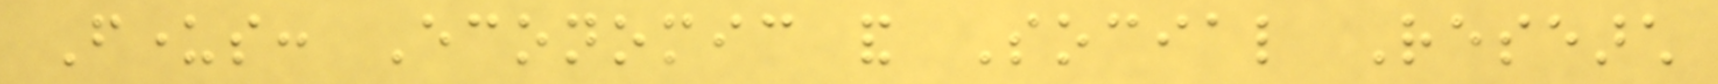Funders: Economic and Social Research
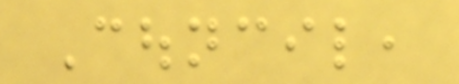Council,
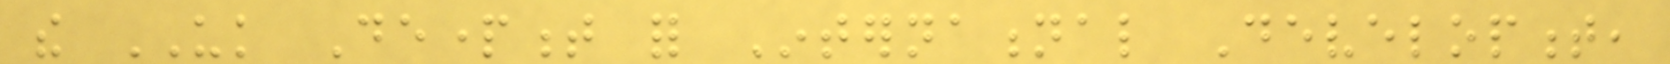the UK Department for International Development,
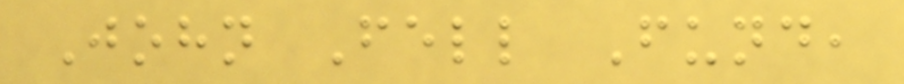John Fell Fund,
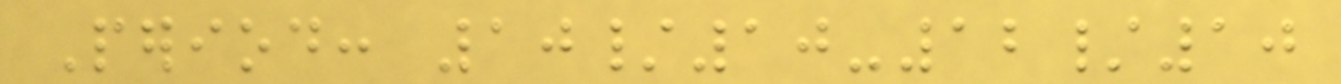Period: 10/10-12/10
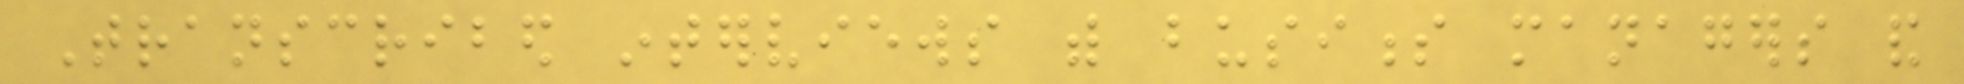Transcribed interviews with business managers and
